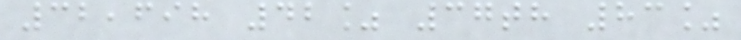32,698 42% 37th 83%
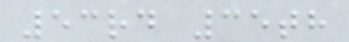53rd 35th
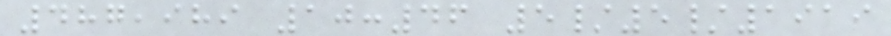487,989 10:46 5/5/1919
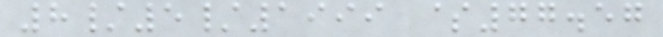8/5/1999 $77.57
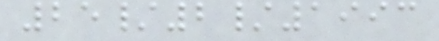25/2/1993
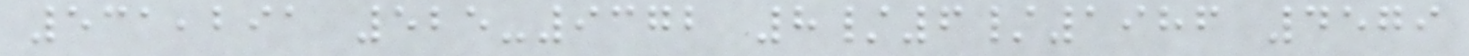531,291 525-9372 8/6/1986 4579
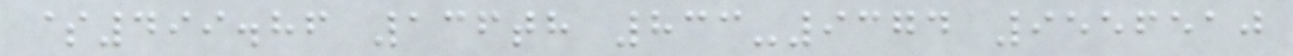$499.86 136th 833-9374 9556510
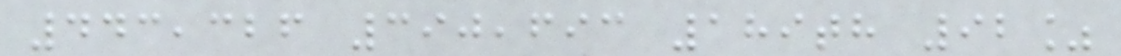443,326 390,693 189th 92%
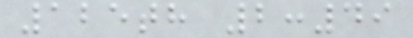125th 2:49
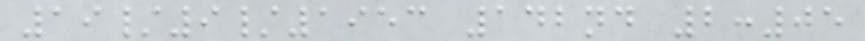19/9/1953 142nd 2:05
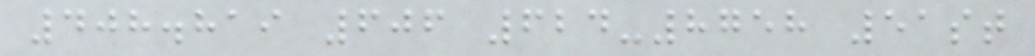408.819 606 624-8758 51st
